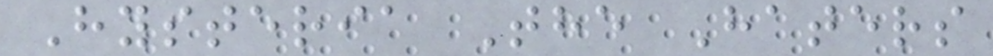Hysteria The Haters
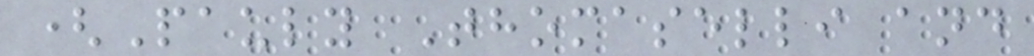(Pauly Thomaselli and
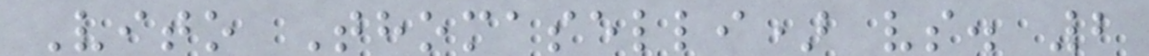Vito Thomaselli) vs. 2
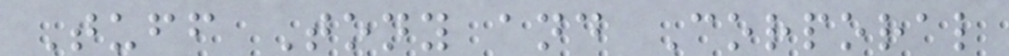Tuff Tony and Corporal
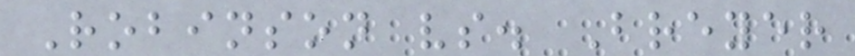Robinson vs. Breyer
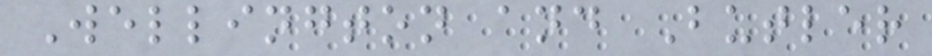Wellington and Butler
